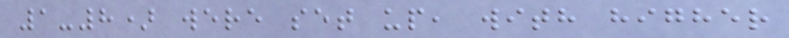1-8) were set up, with higher
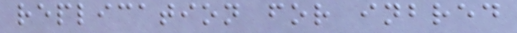replication for inbred
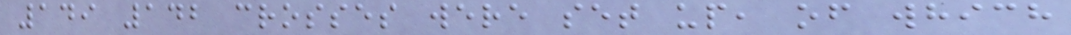149 142 crosses were set up, of which
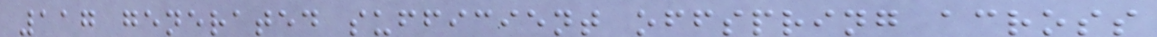117 generated sufficient offspring across
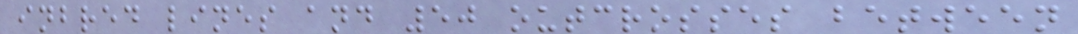inbred lines and 50 outcrosses between
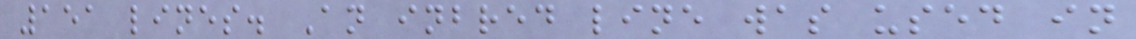151 lines. An inbred line was used in
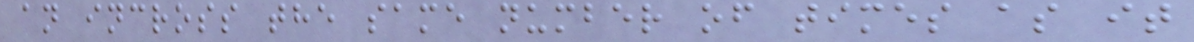an incross the same number of times as it
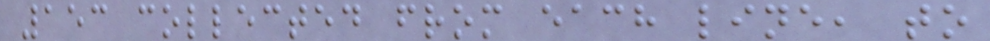153 collected from each line, to
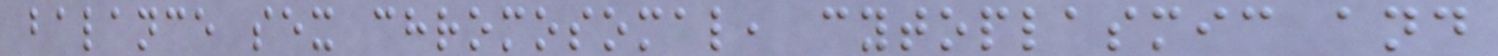balance sex chromosomal, cytoplasmic and
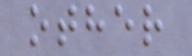other
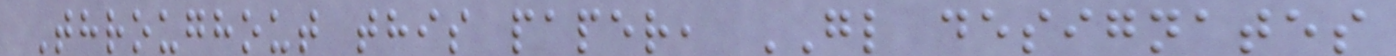Throughout this paper, GL designates
